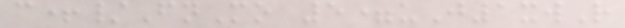c+/FnMo 5=uJ1xwR
